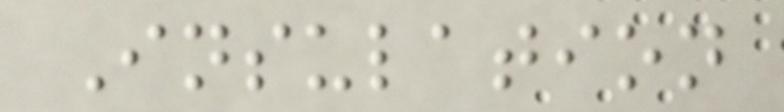Insulation
